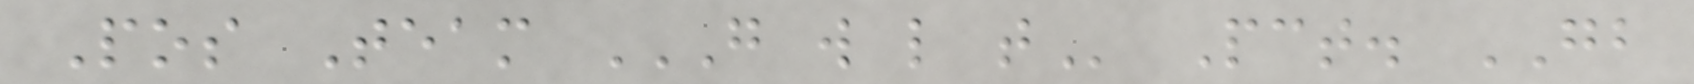Pos Team G W L T Pct. GB
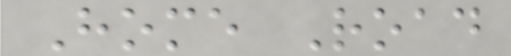Home Road
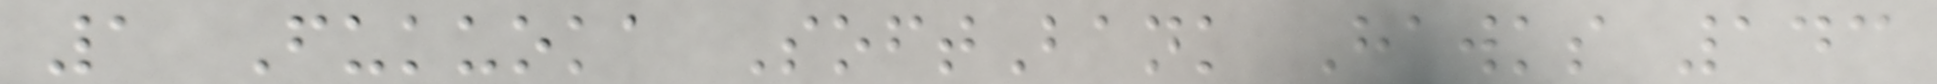1 Fukuoka SoftBank Hawks 143
